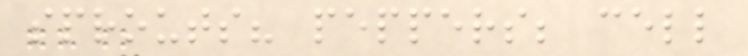sprouts? peppers; cell
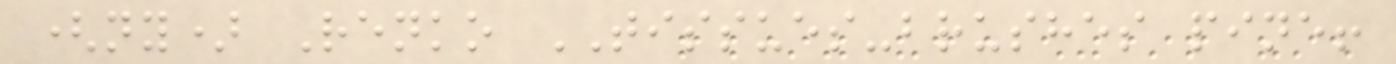(ny) Renko TISSUES-brushes pine!
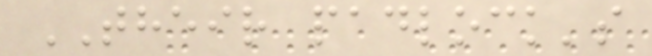THEIR padlock's
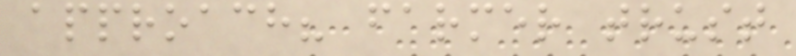approach? farmer trust
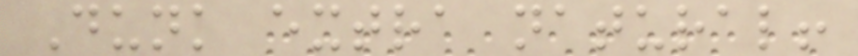Dunk extra natural!
